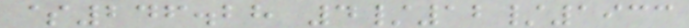$246.28 4/12/1933
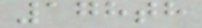178th
